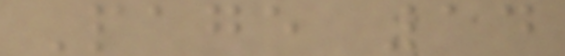Page 14
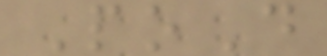PoD
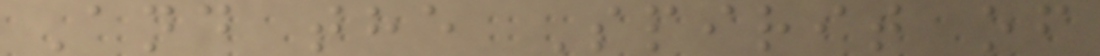And the Spirit of
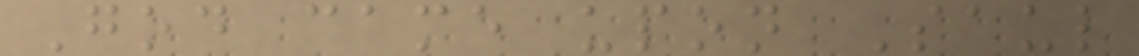God came upon Saul
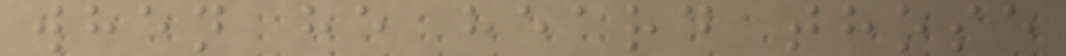when he heard those
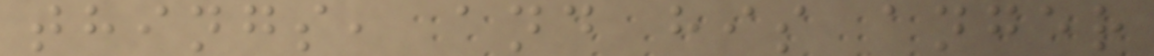things, and his anger
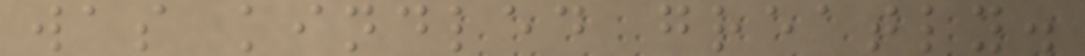was kindled greatly.
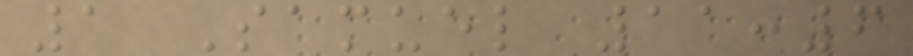1 Samuel 11:6
